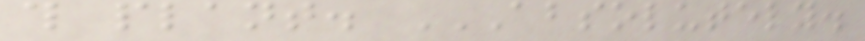this plant. ABSOLUTELY.
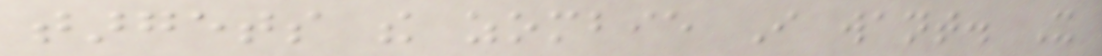targets the zombie I want. It
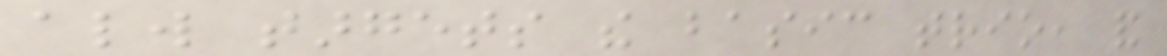always targets the basic trio, and
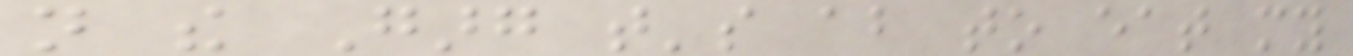not the Garg that's about to eat my
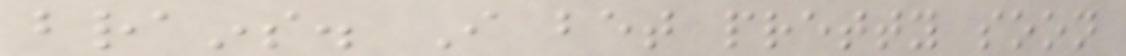brains. I bet pretty soon
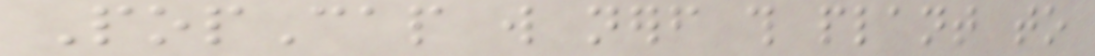PopCap will nerf this plant to
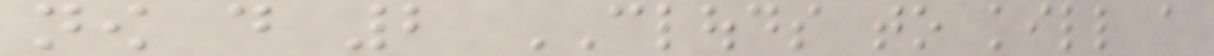now do 2 CLOUDS to kill a
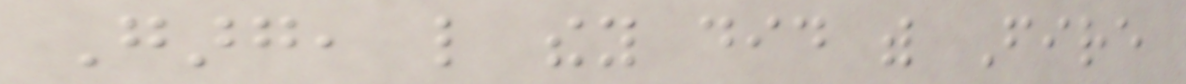Garg, like they did with Fire
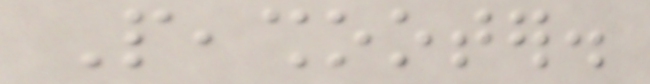Peashooter.
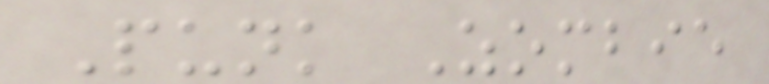Punk Zombie
